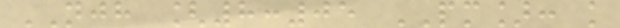NJH [8:05 PM]: k
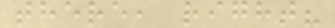there, right?
